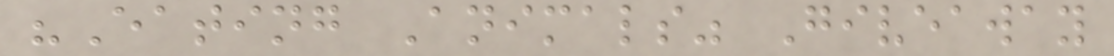"Eating Animals" Giveaway
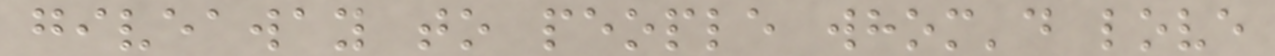giveaway to people whom'd love
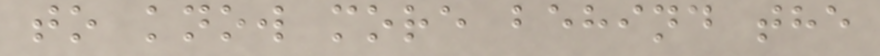to know more behind the
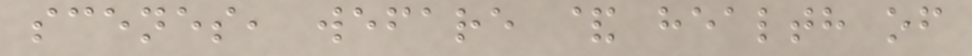scenes, wefare & health of
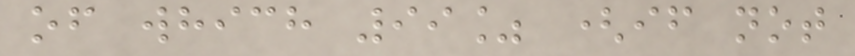of which 99% (if not
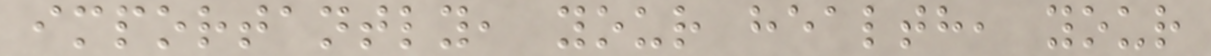importantly, your health, your
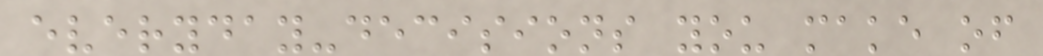everyday-decisions you make of
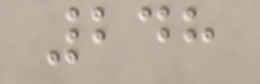248
